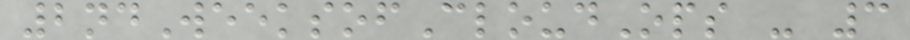2ndWeeksofCloudOps - 3
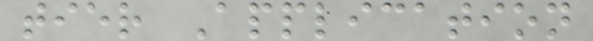tier Application
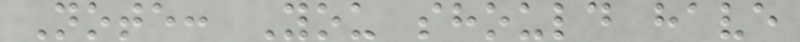Note: You should have
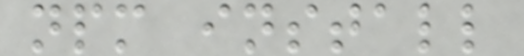npm install
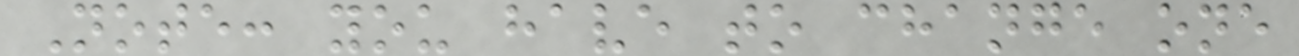Note: you have to change one
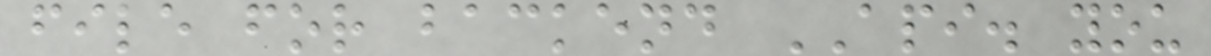file for backend API. you
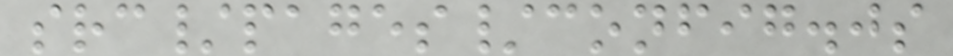src/pages/config.js
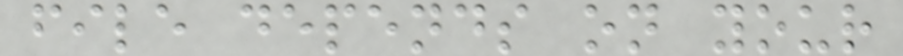file depends on your
